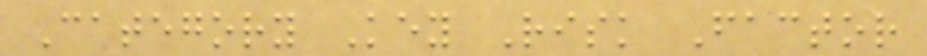Category Key Risk Factor
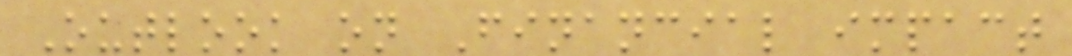Outlook on Financial impact
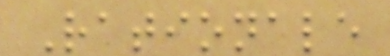Rationale
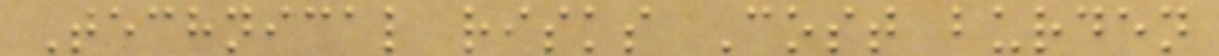Technical risks Cost burden
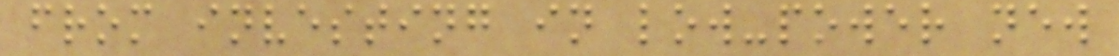from investing in low-power new
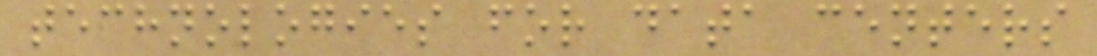technologies for data centers
